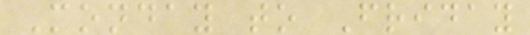Monday to Friday
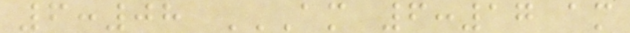6:08 AM 6:17 AM
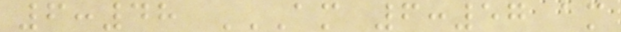6:48 AM 6:57 AM
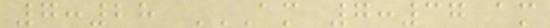7:28 AM 7:37 AM
